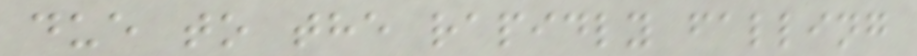due to the rapidly falling
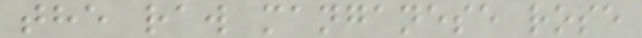the raw manganese rose
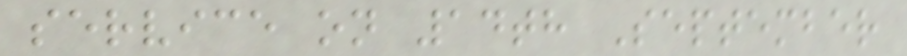service on 14th September
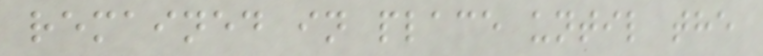remained in place until the
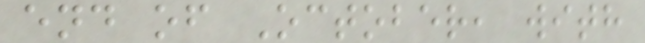end of October, with
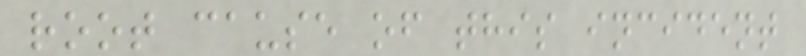root cause of this incident
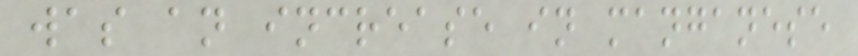was an increase in manganese
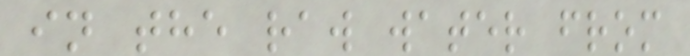in the raw water from
